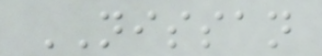NISSAN
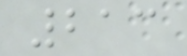213
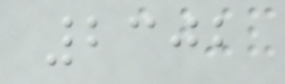2302
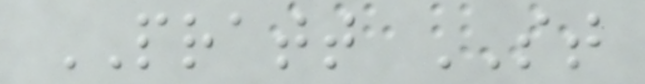PRATT ST
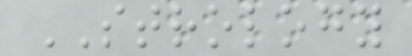STROLOGY
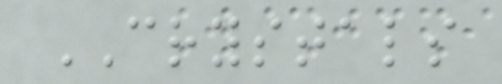CRYSTALS
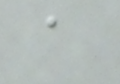a
